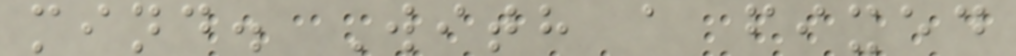mind. With a fixed
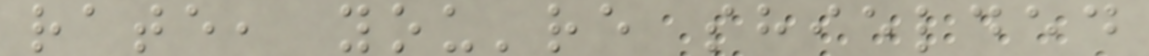rate, you're shielded
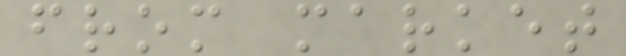from market
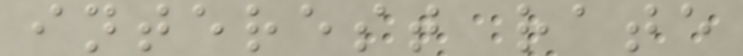interest rate
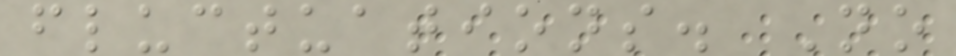fluctuations. No
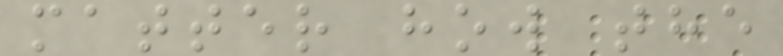matter how the
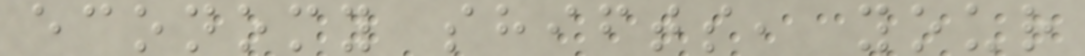economy shifts, your
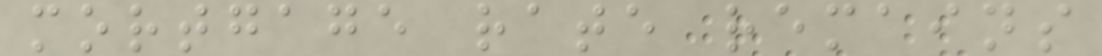mortgage rate remains
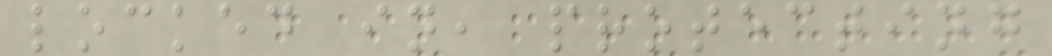locked in, protecting
